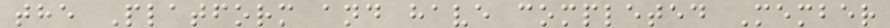the Platform and have completed Member
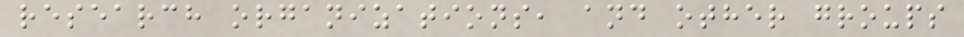research organizations, and other groups
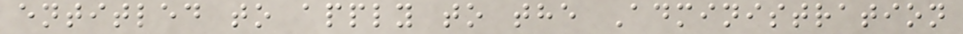entitled to apply to the Administration
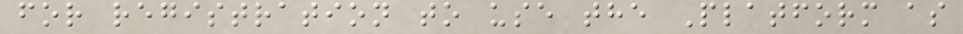for registration to use the Platform as
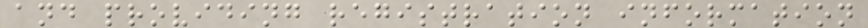and providing registration information
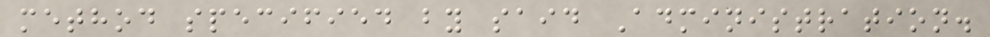method specified by said Administration.
